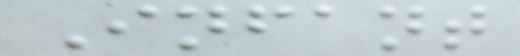Infant
